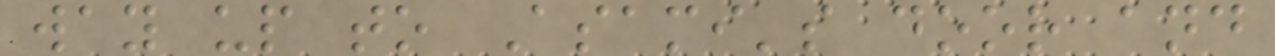way up to Asami's door and
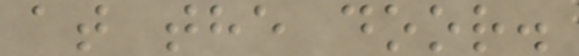at the door.
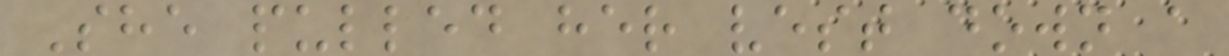She pulled her vest down a
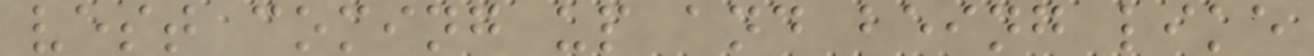vest coming up and being like
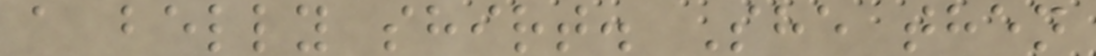a belly shirt. She then
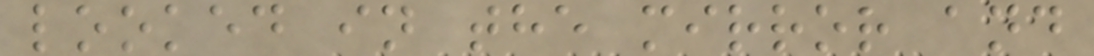looked in the mirror and
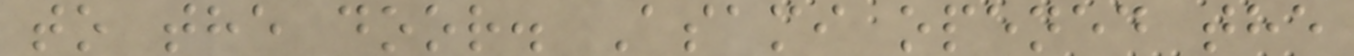to the door. Asami opened the
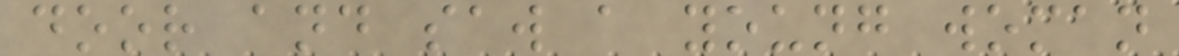door and saw a young woman
